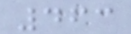463
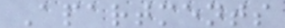Apartments
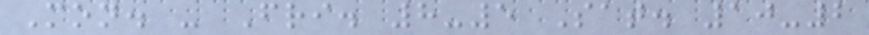Mon. - Fri. 8-5 Sat. 10-2
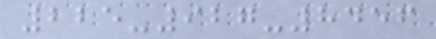225-927-8456
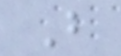B
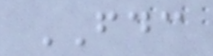FDC
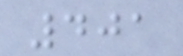401
